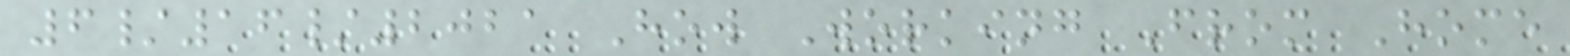6/16/2021 How Working From Home
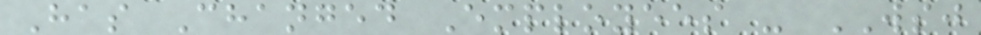Has Changed Employees - WSJ
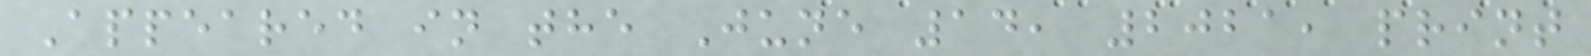Appeared in the June 14, 2021, print
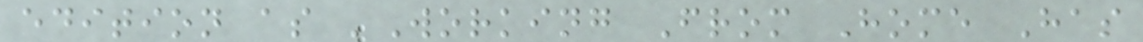edition as 'Working From Home Has
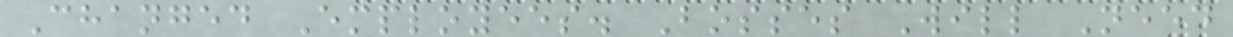Changed Employees. Bosses Will Need
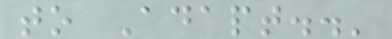to Adapt..'
